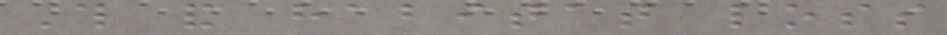This and habitat loss
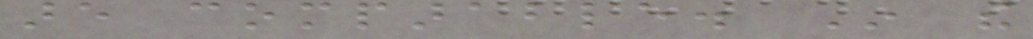are comparable. In the
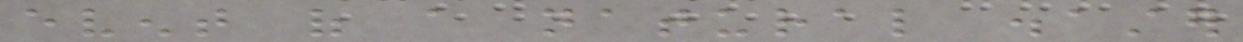event of a natural disaster
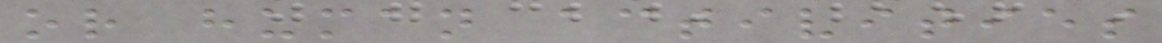or human activities
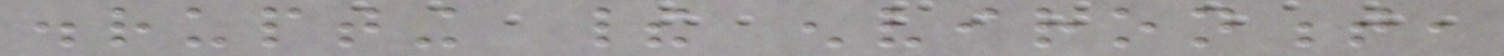disrupting their environment,
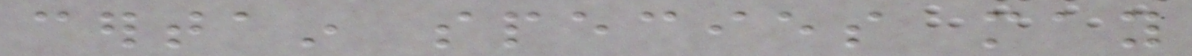certain species may
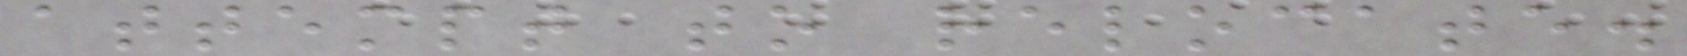attempt to relocate.
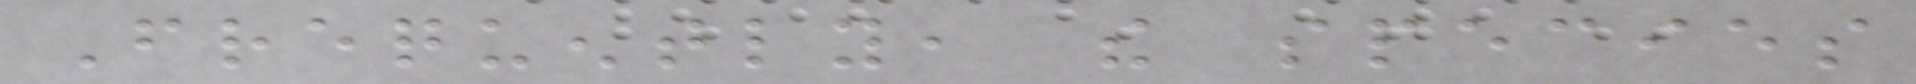Frequently, the species
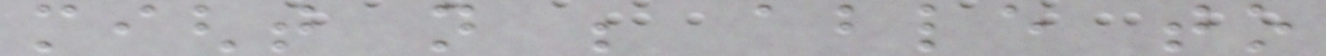might not be able to
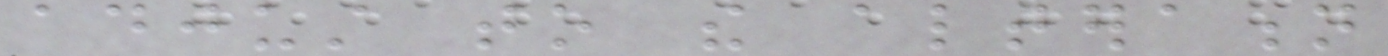adjust to the alteration
